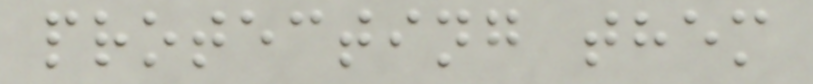protecting them
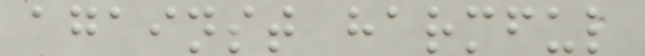against harmful
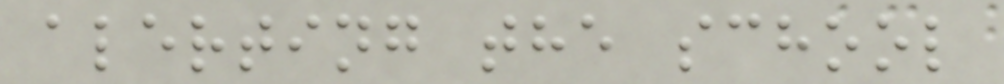alerting the school
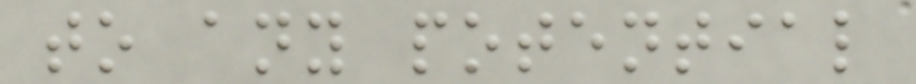to any potential
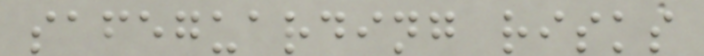safeguarding risks
